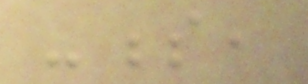-s,
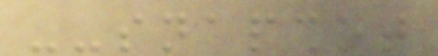--snapshot
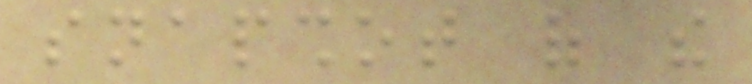snapshot of the
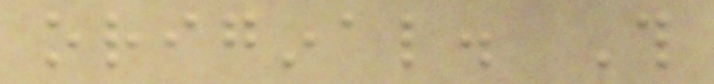original. This
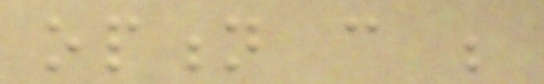option can be
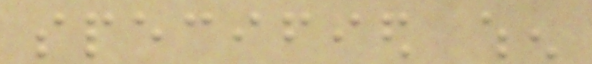specified when
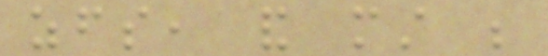zfs, and must be
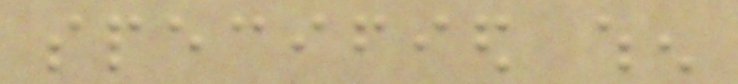specified when
